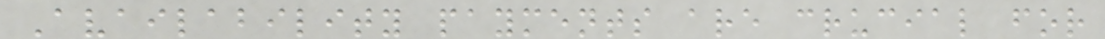Availability payments are crucial for
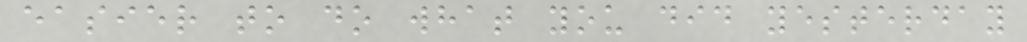easier to do what you did yesterday
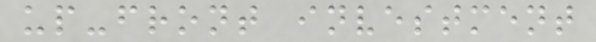up-front investment
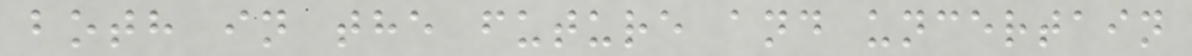both in the future and uncertain
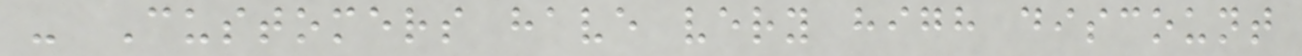- Customers have very high discount
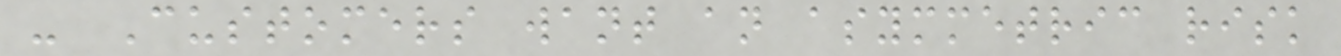- Customers want an asymmetric risk
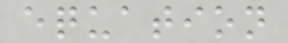equation
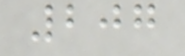207
